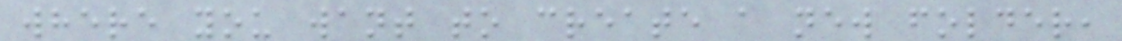where you want to create a new folder,
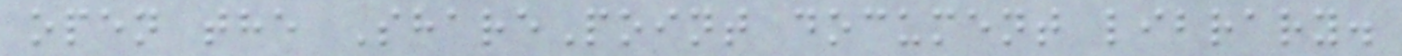open the SharePoint document library.
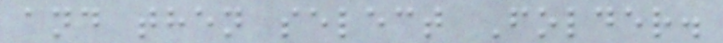and then select Folder.
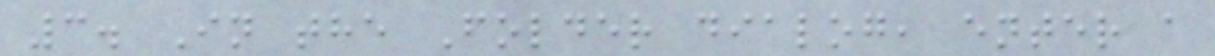3. In the Folder dialog, enter a
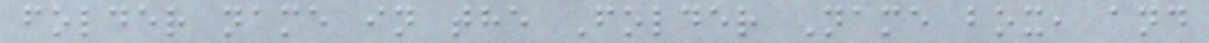folder name in the Folder Name box, and
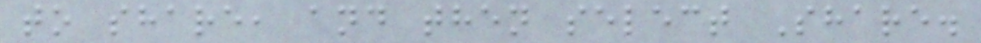to share, and then select Share.
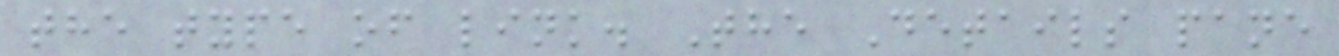the type of link. The Details pane
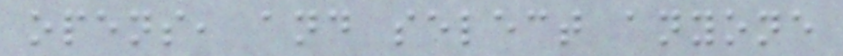opens, and select anyone
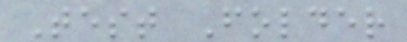Test Folder
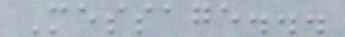Message...
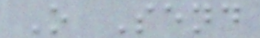O Send
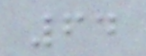64
